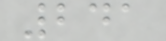241
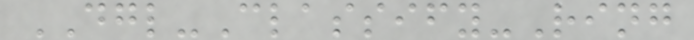DGL-Classify-Ring
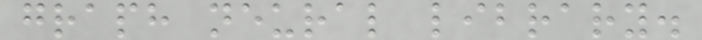graph neural library.
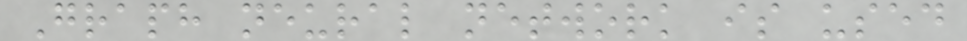Graph neural network is used
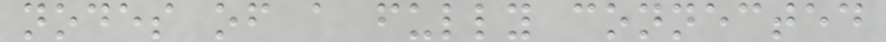nodes of a fully connected
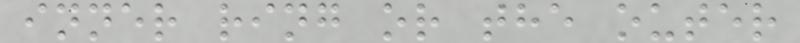inner ring or the outer
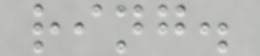ring.
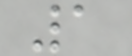1
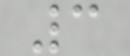3
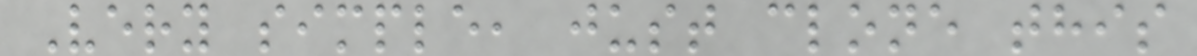Very simple, just clone this
